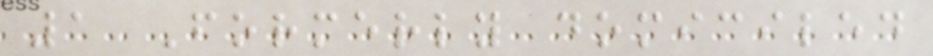1 Formerly domiciled
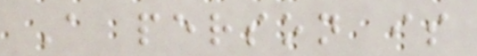A person is
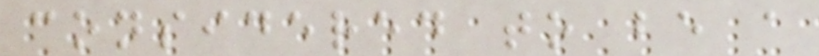considered to be a
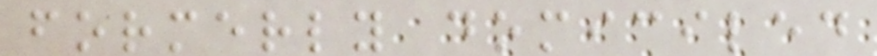formerly domiciled
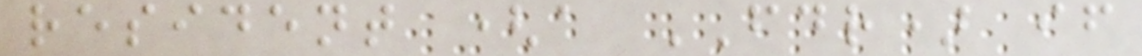resident (a FDR) if
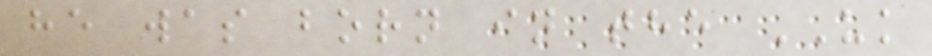he was born in the UK
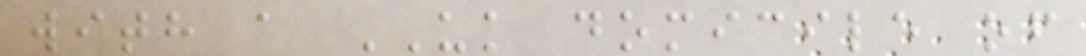with a UK domicile of
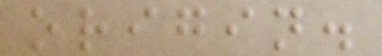origin.
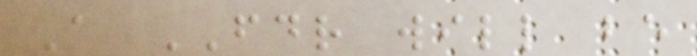A FDR will be
